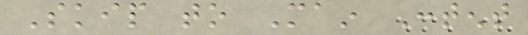Skip to Main Content
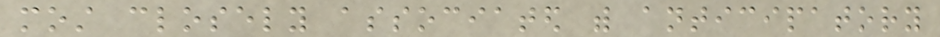most closely associated with anticipatory
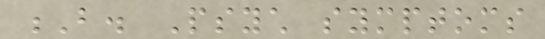B. Psych symptoms
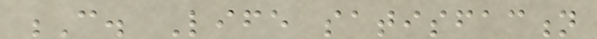C. Life satisfaction
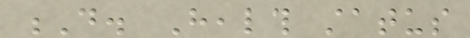D. Health status
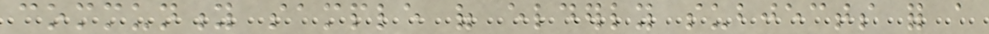community sample of elderly subjects for a
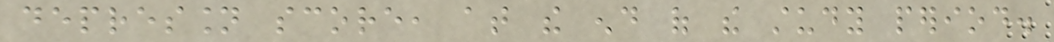depression score, at the end of the study period.
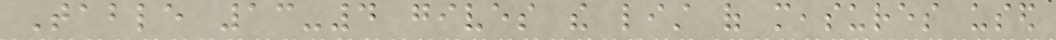Table 13-4 gives the list of measures used
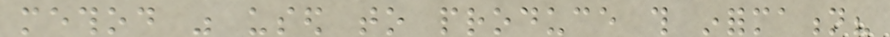method was used to produce this information?
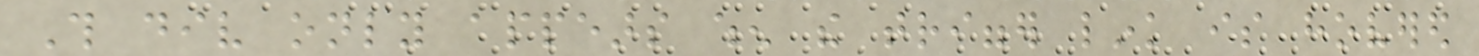This div only appears when the trigger link is hovered
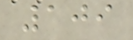109
